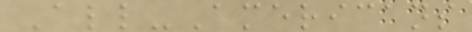All-Americans
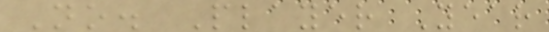No. Player Year
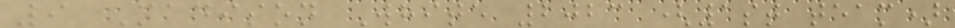9 Madison White 2023 (1st team)
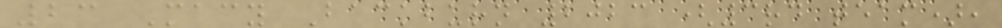23 Macy Backburn 2023 (3rd team),
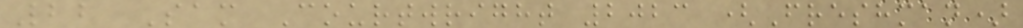22 Sam Courtwright 2023 (Freshman)
